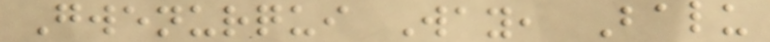Gwenurqui Way, Balu
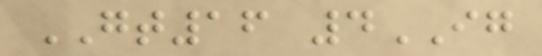GT16 4IG
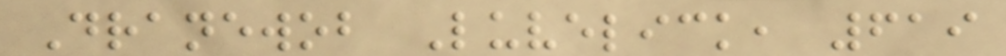Dranewob Luvelick, 619
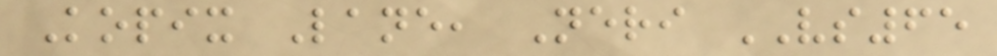Kopix Lane, Neri VS65
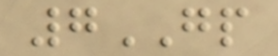7GP
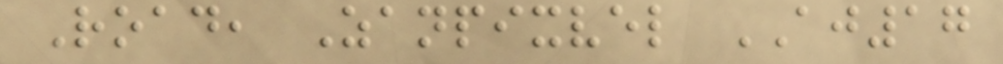Road, Zanpixvel AJ17
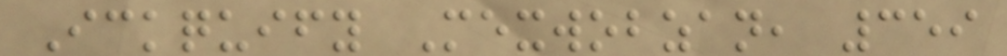Ickquify Mexwobzan, 359
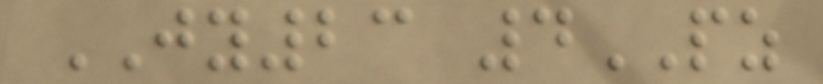JY23 4PZ
